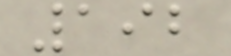192
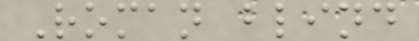Roman blind
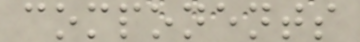components
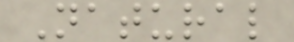Natural
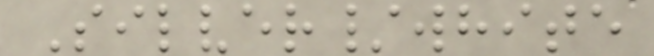Silver/white
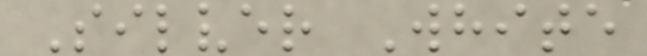Silver White
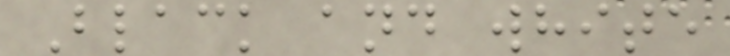Black and white
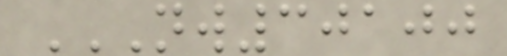NW30100
